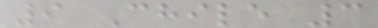9 Chile 3
